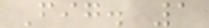Fig. 1
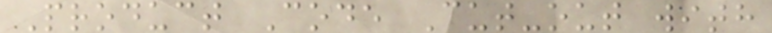Product Code Cut-out with
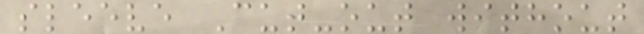sleeve Cut-out without
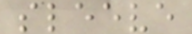sleeve
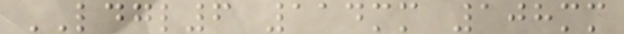LDGL6 114mm 108mm
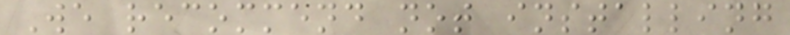We recommend not installing
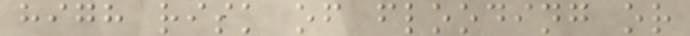high risk of flooding or
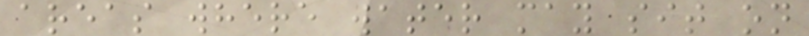areas where water may sit on
